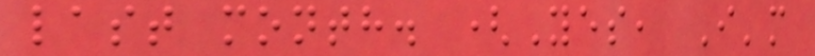last month. (Yes, I'm
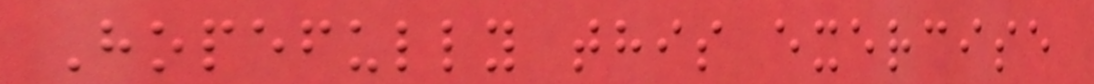Hopefully this exercise
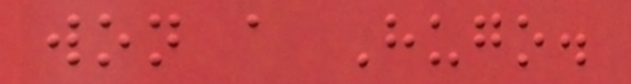won a Hugo.
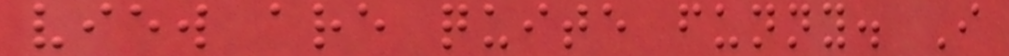view are quite funny. I
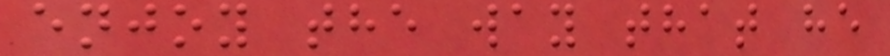enjoy the way that he
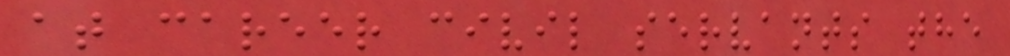at career civil servants the
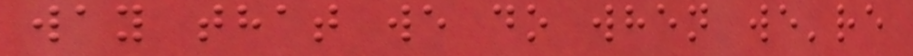way that we do when we're
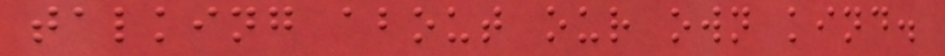talking about our own kind.
